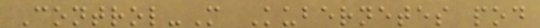Control-M Kubernetes pod
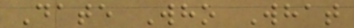Date Who What
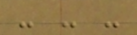- - -
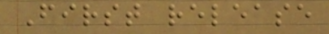First release
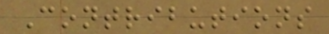Contributions
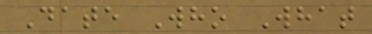Date Who What
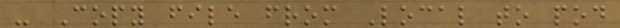- Copy file from Local to pod
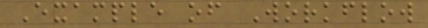Example of Workflow
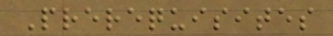Prerequisites
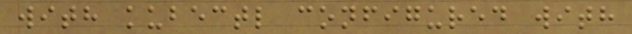with kubectl configured with
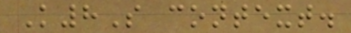K8S context.
